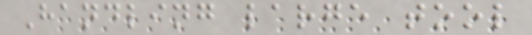Handling large tool
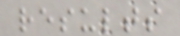results
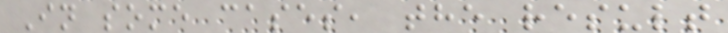In some cases, the result
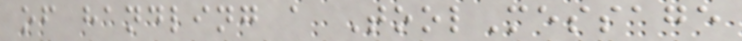of handling a ToolMessage
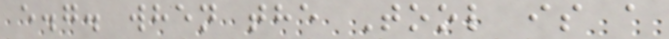e.g. when the Tool is a
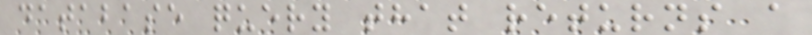database query that returns a
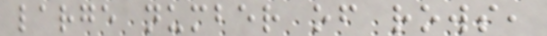large number of rows,
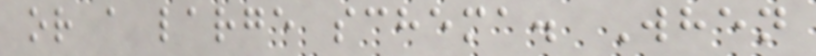or a large schema. When
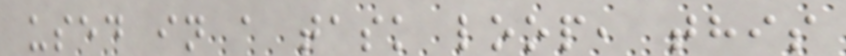used in a task loop, this
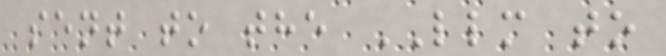sent to the LLM to
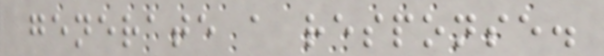generate a response.
